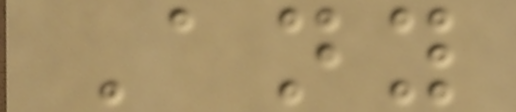Any
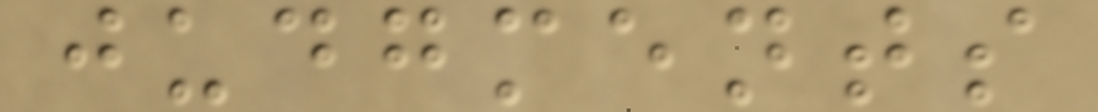judgments
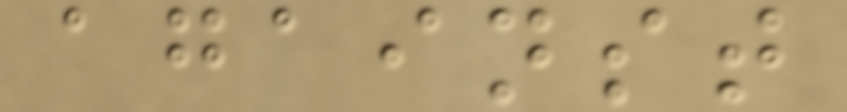against
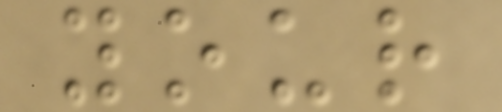your
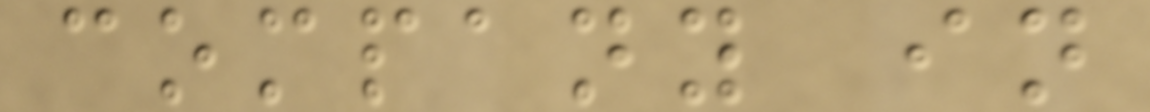company in
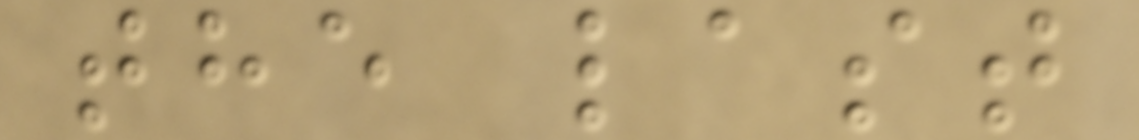the last
